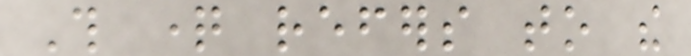This question refers to the
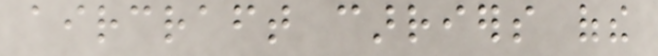aircraft carriers ofthe
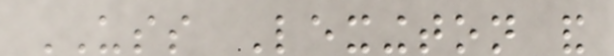USS Lexington and
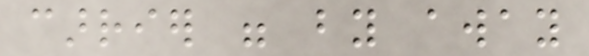carrier were by away
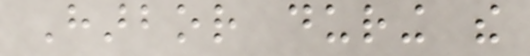Harbor during the
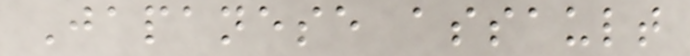Japanese assault
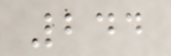244
